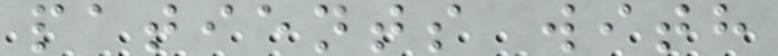patients with
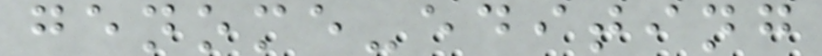genome-editing
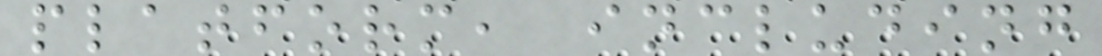platform, including
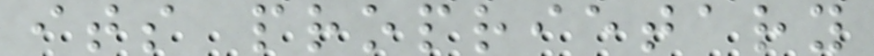its proprietary
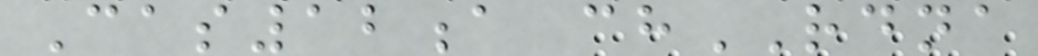Cas12a chRDNA
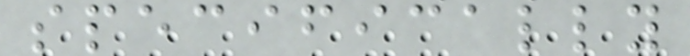specifically
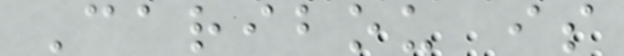Caribou is
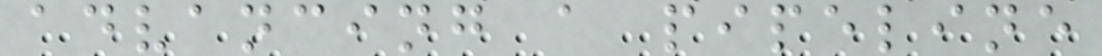advancing a pipeline
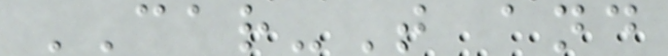CAR-T and
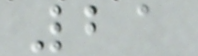21
